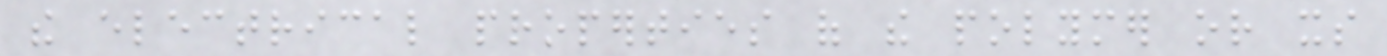the electrical properties of the polymer or its
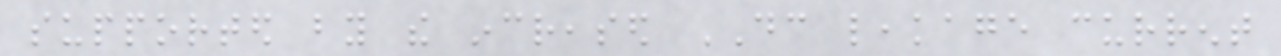supported by the increased DC leakage current
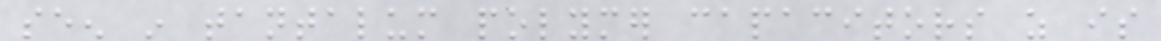seen in tantalum polymer capacitors as is
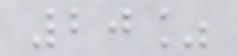20%
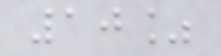10%
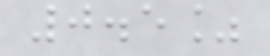0.5%
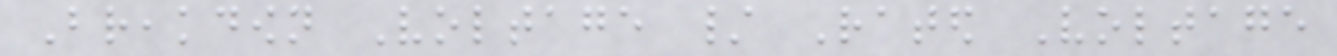Breakdown Voltage / Rated Voltage
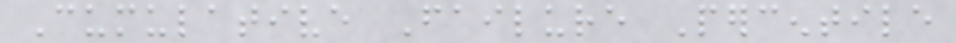Cumulative Failure Percentile
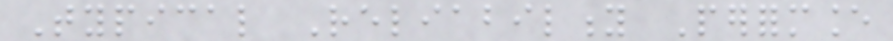Typical Reliability Performance
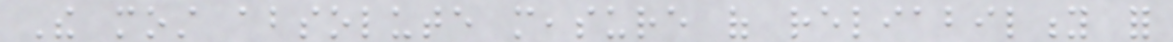The most absolute measure of reliability for
